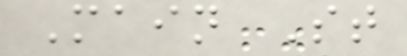Main St
